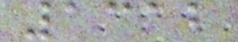1312
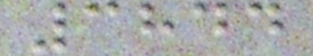3844
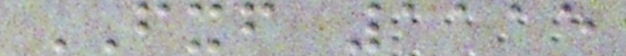FXF 1115
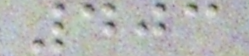403
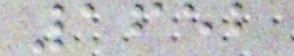1652
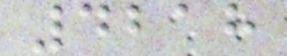4218
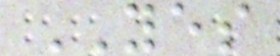YES
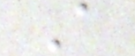A
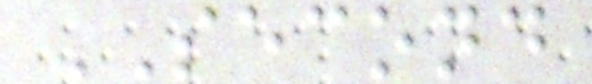SECOND
